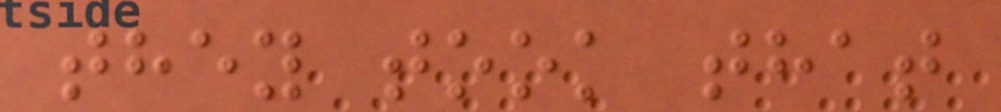they took that
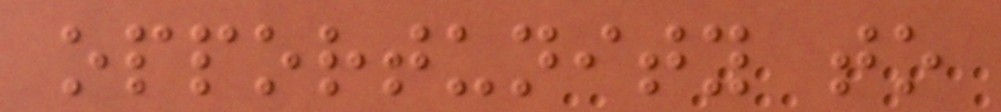opportunity to
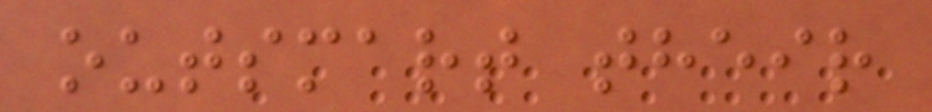outsmart their
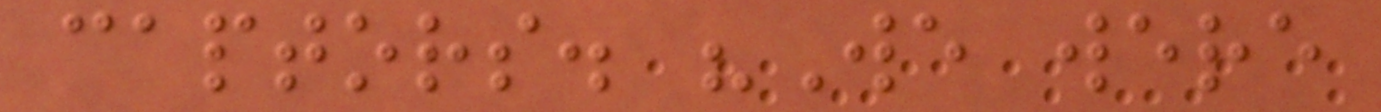captors. "We were
